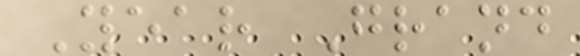Year Grand
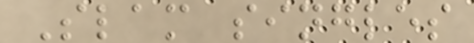Slam singles
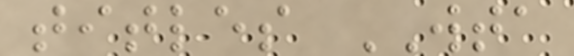titles WTA
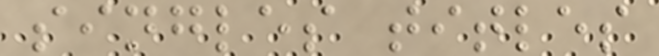singles titles
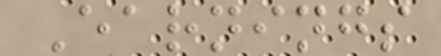Earnings
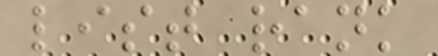list rank
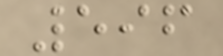596
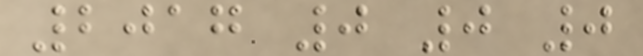2017 0 0 0
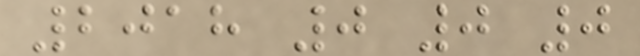2018 0 0 0
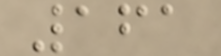161
